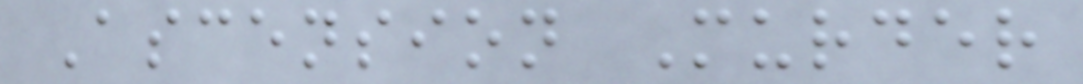Ascension Murder
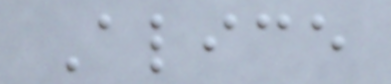Alice
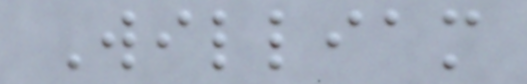William
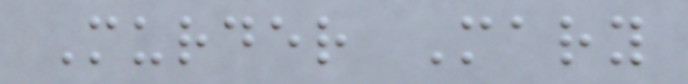Murder Mary
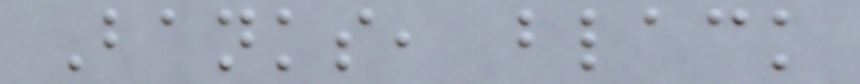Banks, black
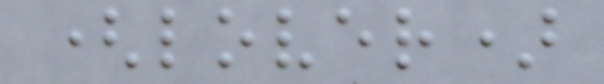(lover)
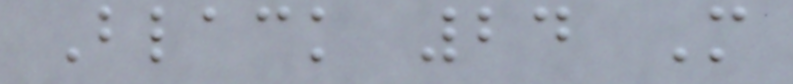Black 24 M
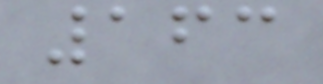163
